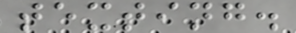texting.
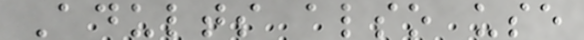Adults also use
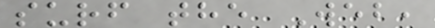surf the Web,
